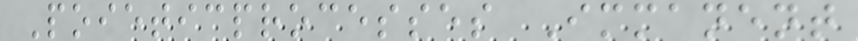Poieticprocesses Immanent
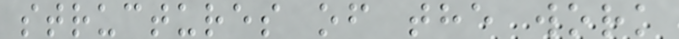structures of the work
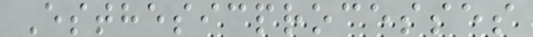Esthesicprocesses
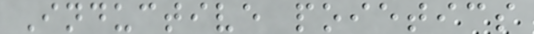Inductive poietics
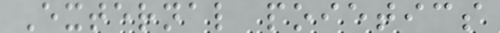External poietics
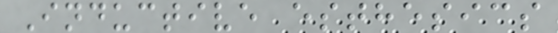Inductive esthesics
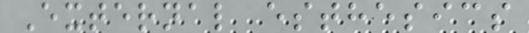External esthesics
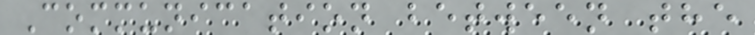Communication between the
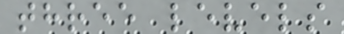three levels
